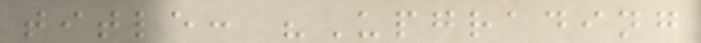title: "Upgrading
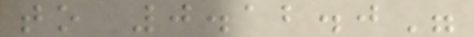to 0.12.0"
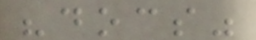"docs"
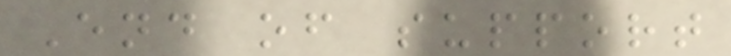End of support
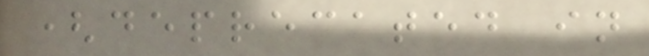(deprecated in
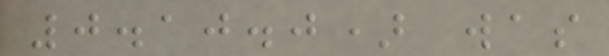0.10.0) was
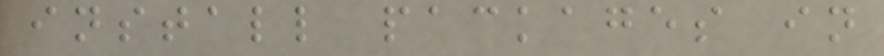install packages in
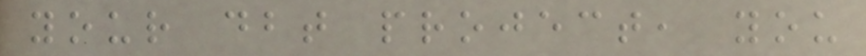your dbt project, you
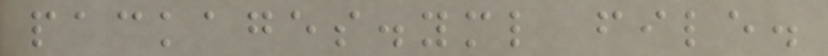packages.yml file.
